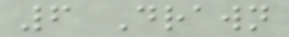6 Drawn
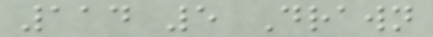114 5 Drawn
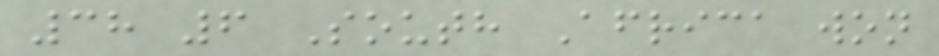38 6 South Africa won
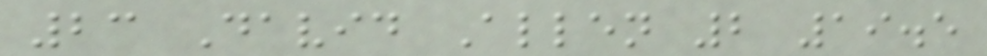23 David Allen 2 19.5
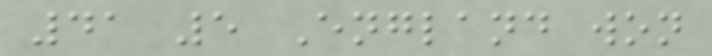41 5 England won
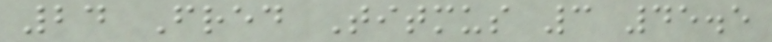24 Fred Titmus 3 45.5
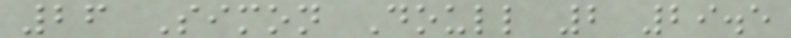26 Simon Doull 2 29.5
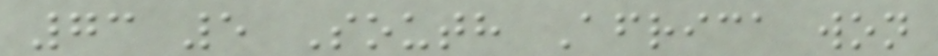73 5 South Africa won
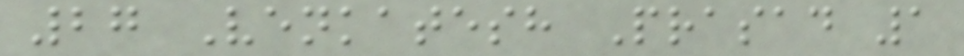27 Venkatesh Prasad 1
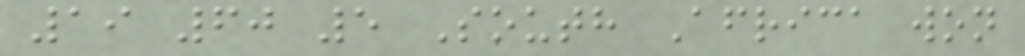19 60 5 South Africa won
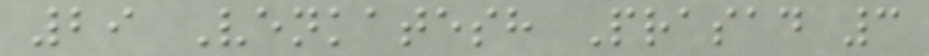29 Venkatesh Prasad 3
